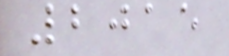2015
